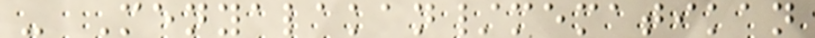- Menyalakan/mematikan
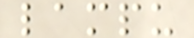lampu
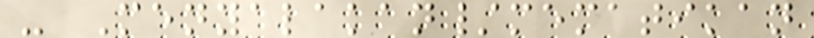- Menyalakan/mematikan
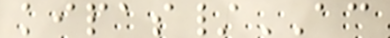kipas/AC
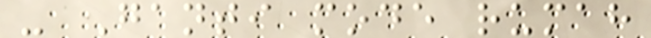- Ganti mode rumah
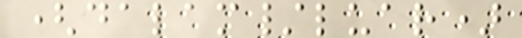(dalam/luar)
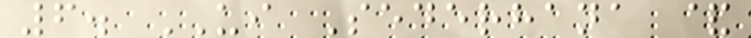6. UI Sederhana &
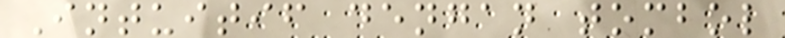Intuitif dengan tombol
